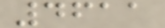4611
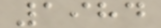1984
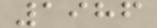1986
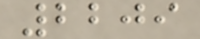2209
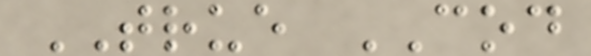TRUE COD
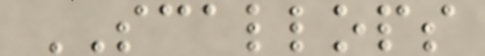SCALLOPS
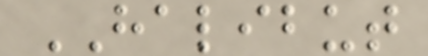HALIBUT
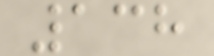138
